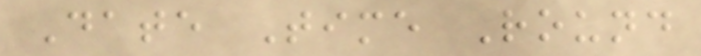Date Time Round
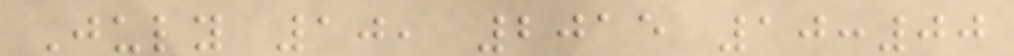July 10, 2015 10:00
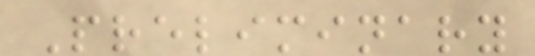Preliminary
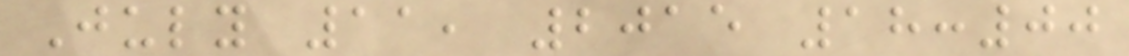July 11, 2015 18:00
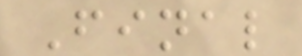Final
